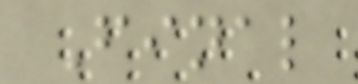Final
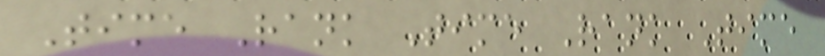Time Rank Time Rank Time
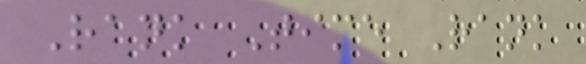Rank Time Rank
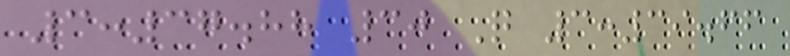3:37.88 30 Q 3:39.66
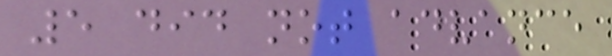5 did not advance
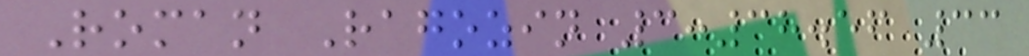Roman Ragozin 3:38.56 33
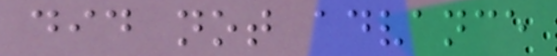did not advance
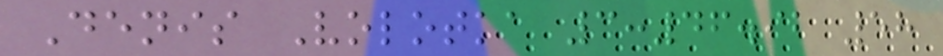Denis Volotka 3:46.92 58
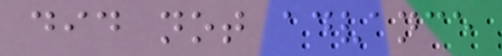did not advance
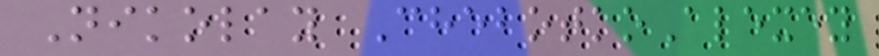Nikolay ChebotkoAlexey
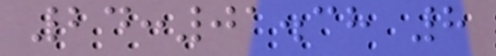24:01.38 8
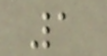1
